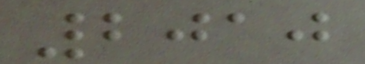2010
